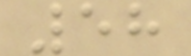58
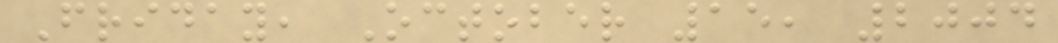Friday, October 15, 2004
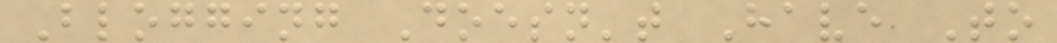Blogging Doesn't Have To
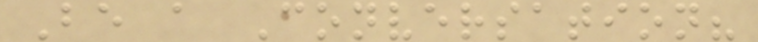Be a Conversation?
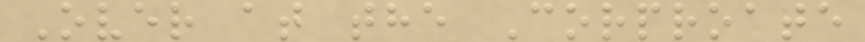Over at the Corproate
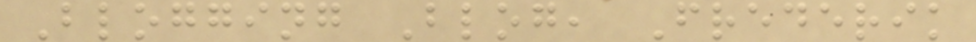Blogging Blog, Frederik
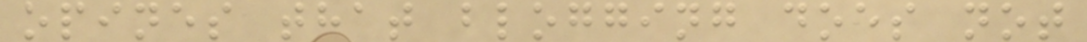opines that blogging does not
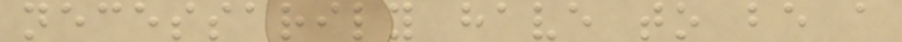necessarily have to be a
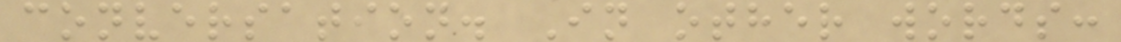conversation. In other words:
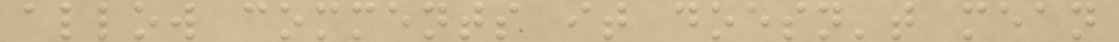allow comments it doesn't mean
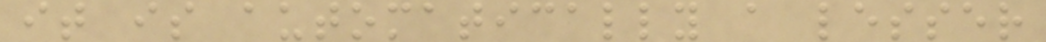it is automatically a lesser
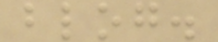blog.
